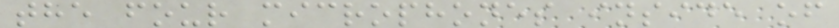the four microphones inside of
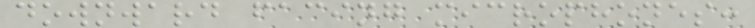downward facing microphones:
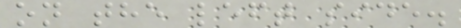on the left side.
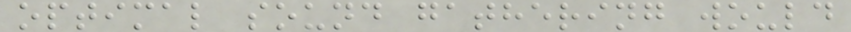optimal sound gathering would
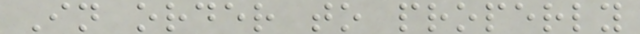In order to properly
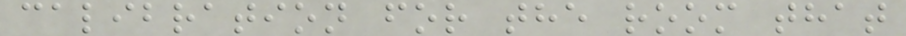calibration for the room that
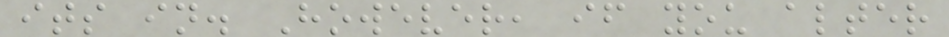its in. However, if you alter
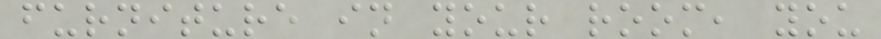furniture in your room, you
